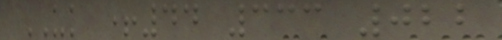UK +44 333 022
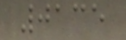0135
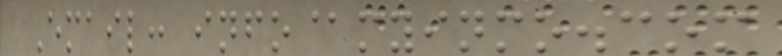Email: info@myinmo.com
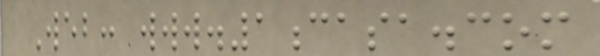Web: www.1casa.com
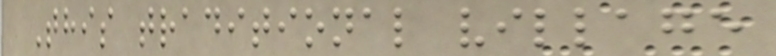This traditional village
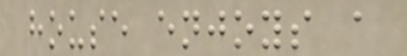house enjoys a
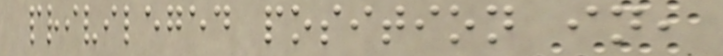privileged position in,
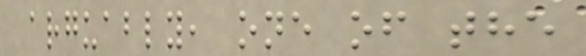arguably, one of the
